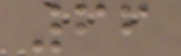66
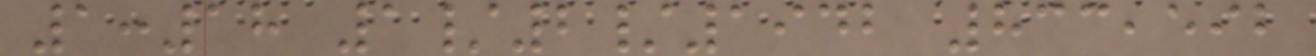1:18 1/2/1942 833,592
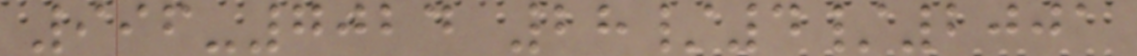996-7024 28/4/2001
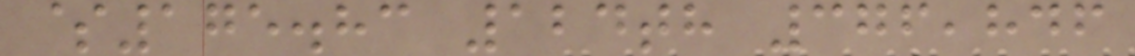$175.83 124th 376,846
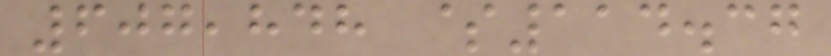607,848 $114.37
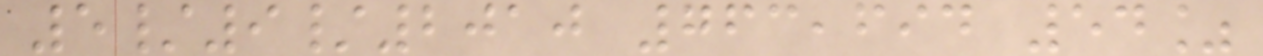5/9/2010 763,694 54%
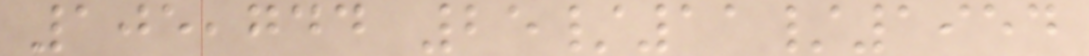105,744 25/11/1954
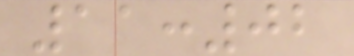11:02
